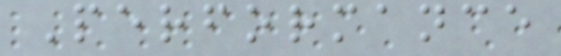Performance
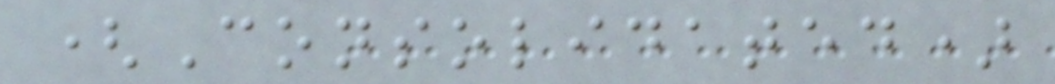(Consolidated)
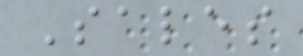Sales
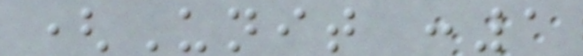(Unit :1
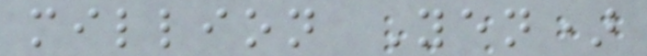million Yen)
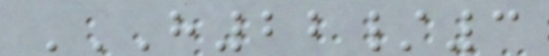H22/3
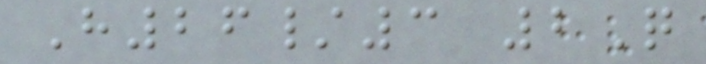H26/3 2Q
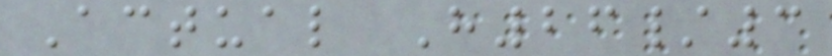Actual H26/3
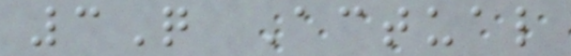3Q Actual
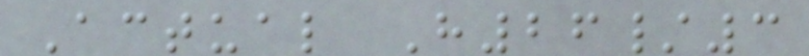Actual H26/3
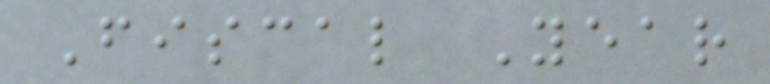Fiscal Year
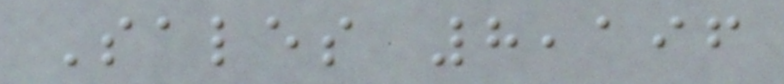Sales 8,196
